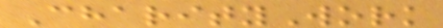CharityWork
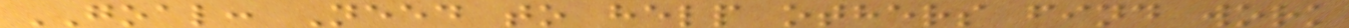GOAL: Need to help others find work
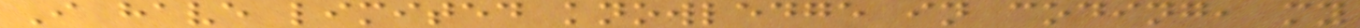I have limited knowledge in coding, my
